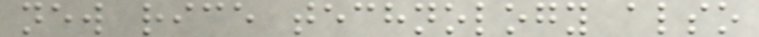new rice technology also
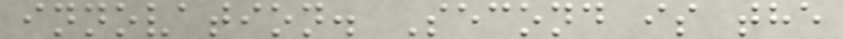innovation. Second is the
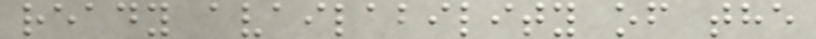ready availability of the
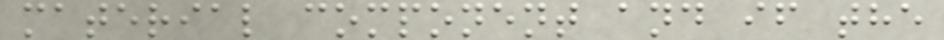material component and if the
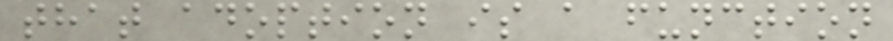that adoption is a function
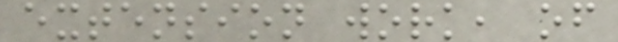extension work, of
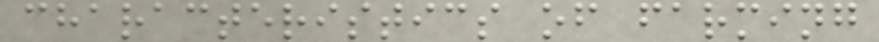characteristics of farming
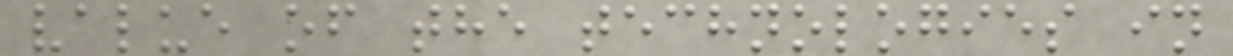value of the technologies in
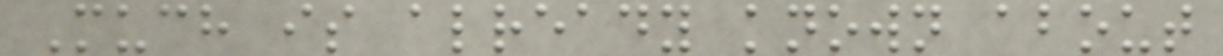Much is already known about
